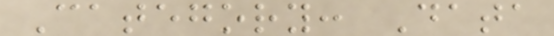Category: Data
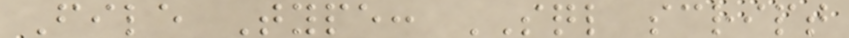File Type: SQL script
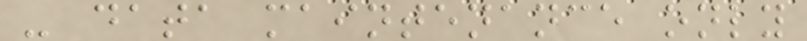- data maintenance only
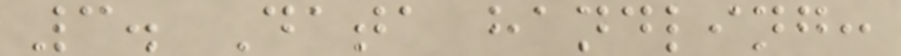3. Data handling:
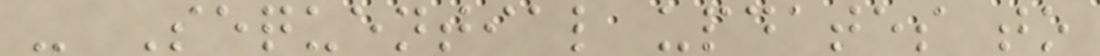- Sequential updates to
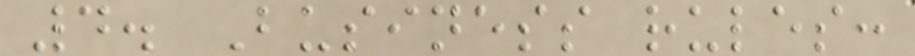4. Business rules:
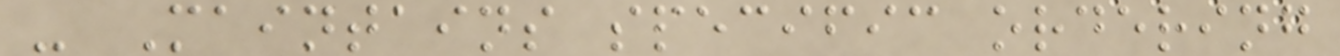- Maintains specific ordering
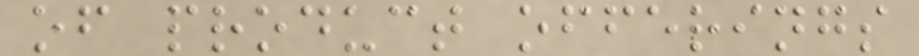of product offerings
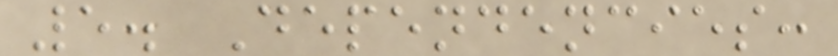5. Dependencies:
